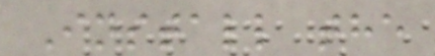Install the
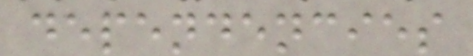dependencies
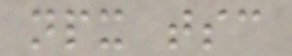npx tsc
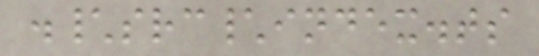.\src\index.ts
